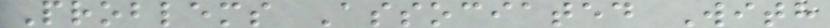Problems Associated With
